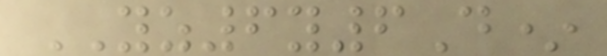YZ6y6D*
